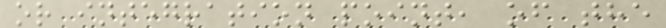or integration point, of the
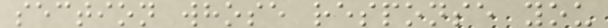section whose response you
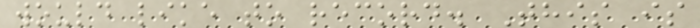would like to record. This is
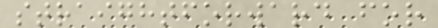straightforward for
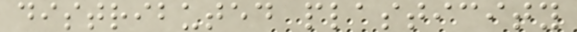distributed plasticity
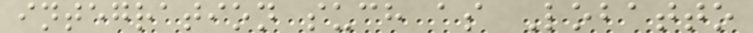integration such as Lobatto
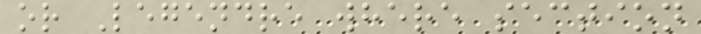or Legendre where section
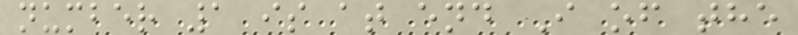number 1 is at end I of the
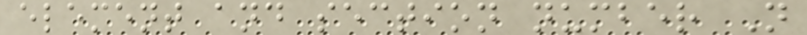element and section number N
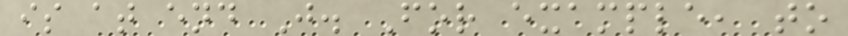is at end J. For example, to
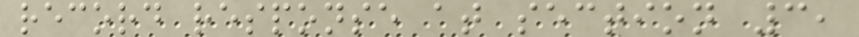record response at section 3,
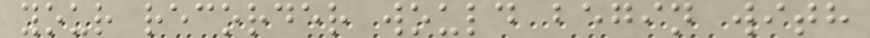your recorder would begin with
